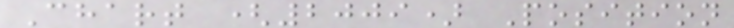Chart (2009) Position
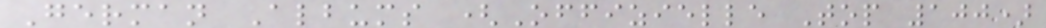German Albums (Offizielle Top 100)
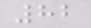82
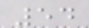54
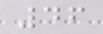46
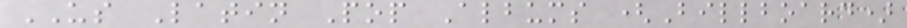US Latin Pop Albums (Billboard)
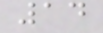14
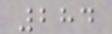284
